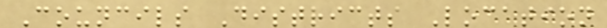Councils Districts Location
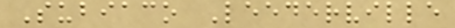Subiaco Leederville
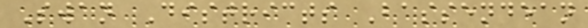Swan Districts Bassendean
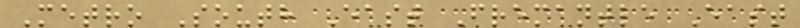Metro South East Fremantle East
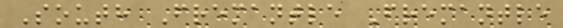South Fremantle Fremantle
